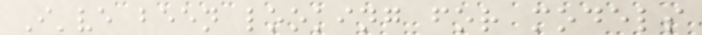I've been looking for models
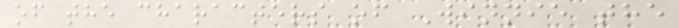of the characters of Winnie the
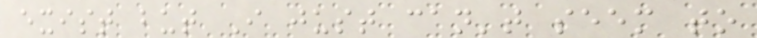exist but I just can't seem to
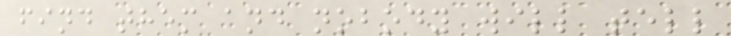find them and nobody will tell
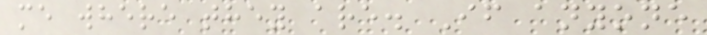me where they are. If anyone
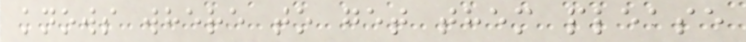knows where to get them please
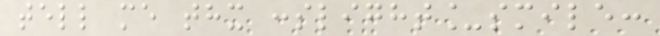tell me thx :slight_smile:
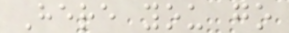Here you go
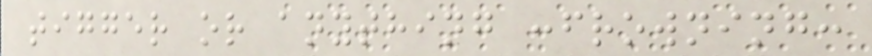tigger or anything :frowning:
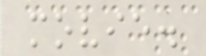movie.
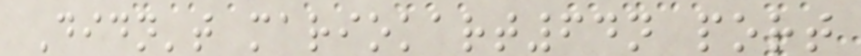Didn't mariokart64n port
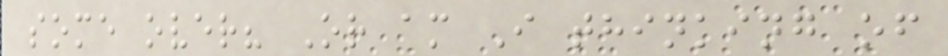some over? Or am I thinking of
